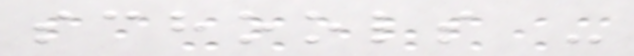schools -
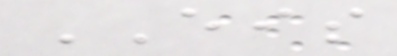EIS
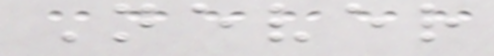Never
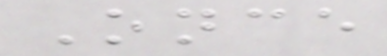Once
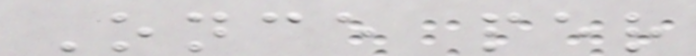Once per
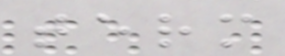term
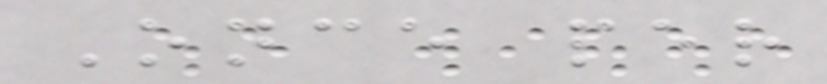Once per
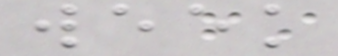week
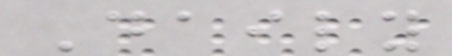Daily
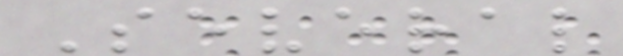Several
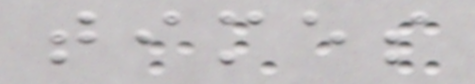times
